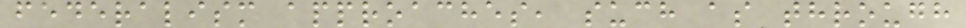federalism approaches, such as through
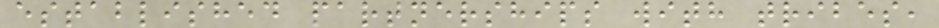established partnerships with tribes,
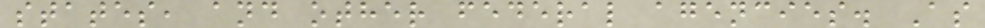states, and other federal agencies. As
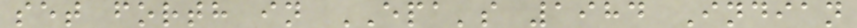set forth in EPA's 1984 Indian
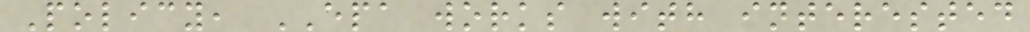Policy, EPA works with interested
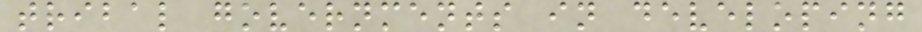tribal governments in developing
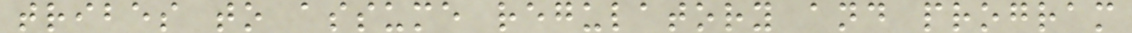tribes to assume regulatory and program
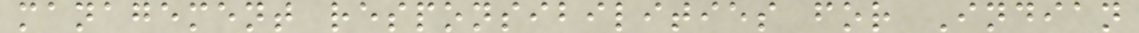management responsibilities for Indian
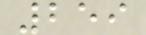259
